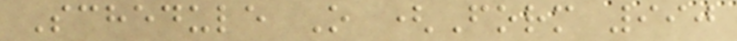Schedule O (Form 990
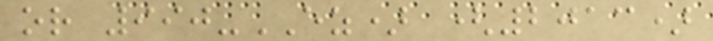or 990-EZ) (2013)
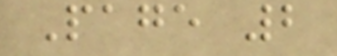Page 2
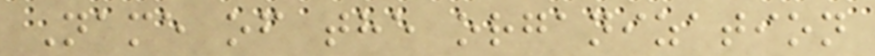Name of the organization
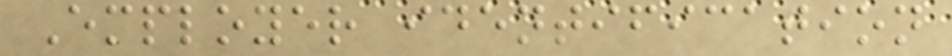Employer identification
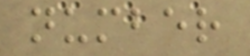number
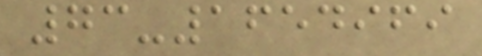73-1654969
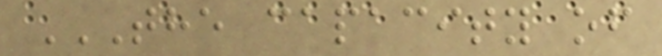THE CAPACITY OF
